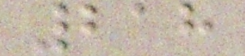218
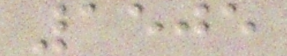1505
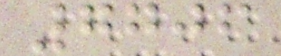7706
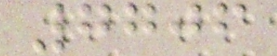7706
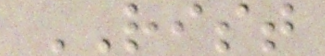RIST
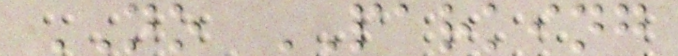NO PARKING
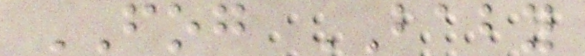FOG BABY
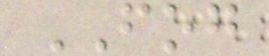FOG
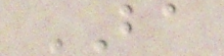BA
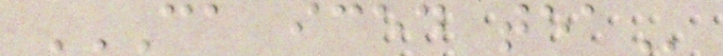CA ICED TEA
